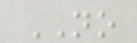NO
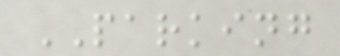PARKING
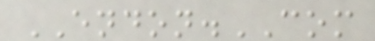ENDON.COM
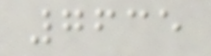7635
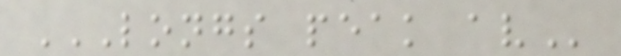LONGS PEAK AV
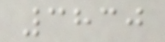3830
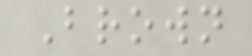Brown
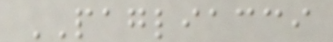PAGLIACCI
